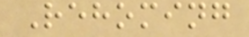Rehoming
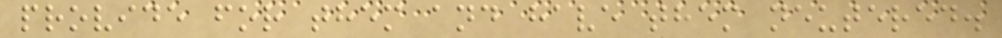provide for them and have them neutered.
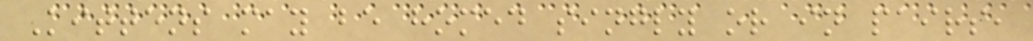Kittens may be homed singly or in pairs,
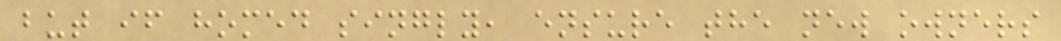but if homed singly, ensure the new owners
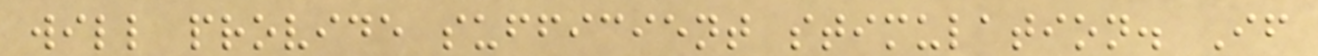will provide sufficient stimulation. If
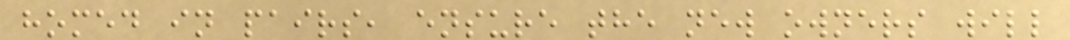homed in pairs, ensure the new owners will
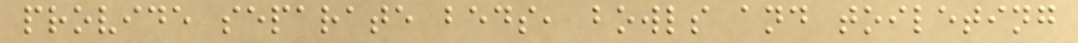provide separate beds, bowls and toileting
